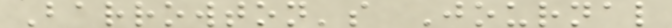Barrowton's Journal
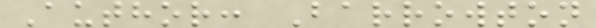Author: Barrowton
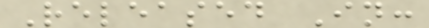Released In:
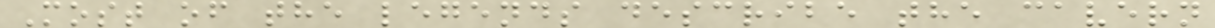Most of the legends describe the cavern
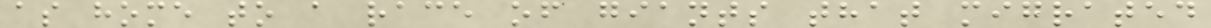as home to a race of giants that migrated
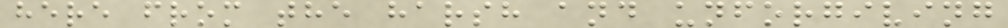here from the harsh and unforgiving
